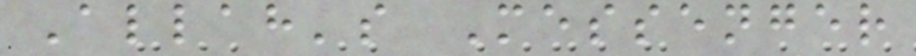Allah's Messenger
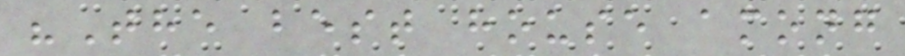"The best house among
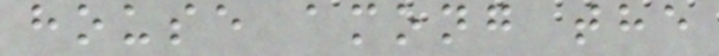house among the
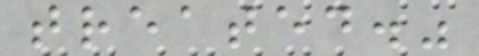treated."
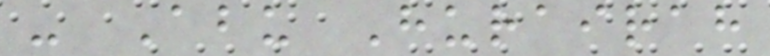- Abu Hurairah
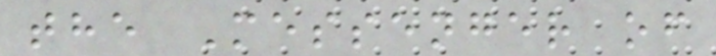the Messenger of
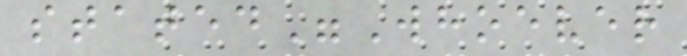stated"Whoever
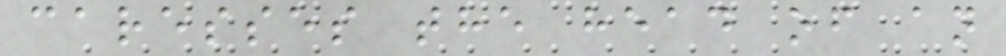caresses the head of an
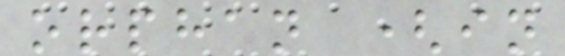orphan (in
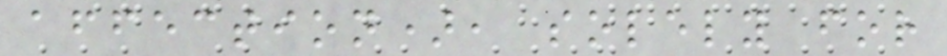affection), solely for
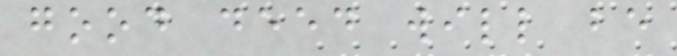good deed will be
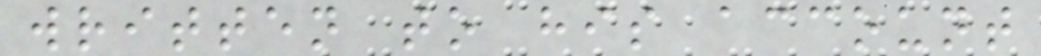written to his account
